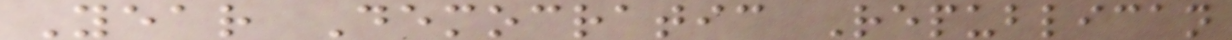Year Democratic Republican
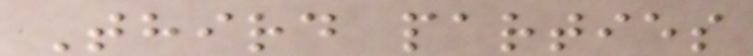Third parties
